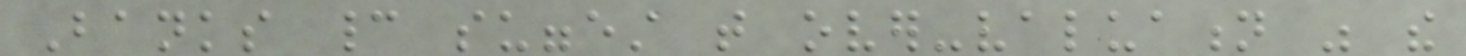Banks cannot suggest that over-valuation was the
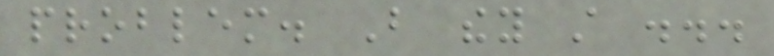problem. But they still ...
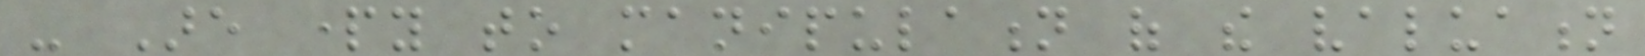- Are party to manipulation of the valuation
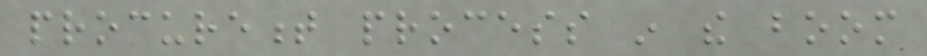procurement process in the boom
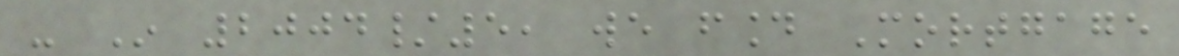- In 2004/5, we found Mortgage
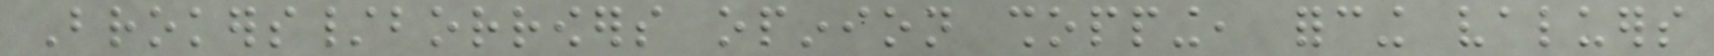Brokers/borrowers opinion shopping, forcing valuers
